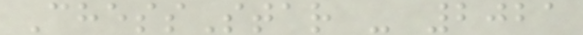ChessStar - 2021
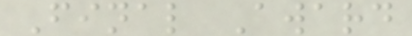Final Award
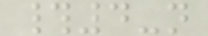#4-n
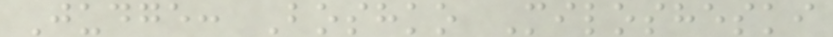Judge: Boshko Milosheski
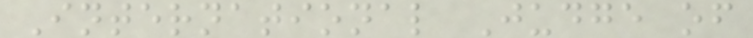International Judge of
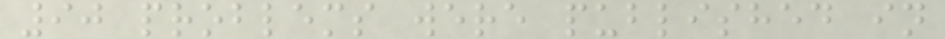90 problems were published in
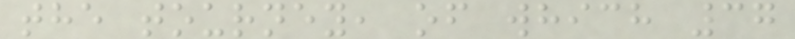the tourney, of which 37
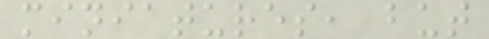miniatures, but
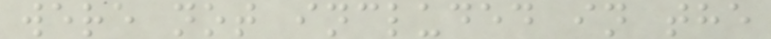were not included in the
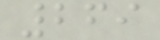269
